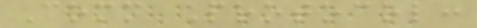Comm Protocol:
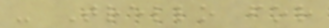- Trello for
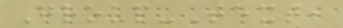Group-Text,
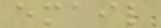email
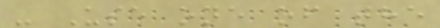- Use one of the
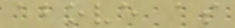above as
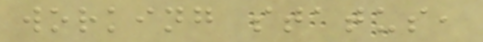working status,
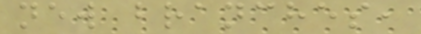new branches,
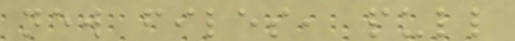new files, pull
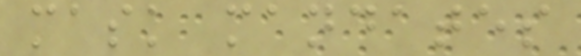mask mandates
